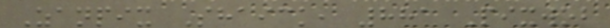Zanpix Shaick, 881 Pixwob
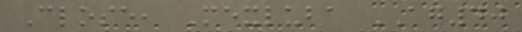Close, Mexluba AG40
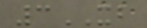3XB
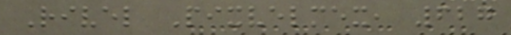Rivel Pixvelmex, 627
